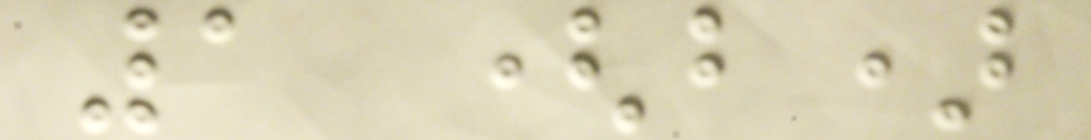1 (b)
